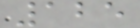125
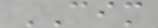CIM
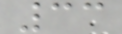33
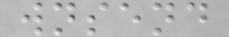wnsend
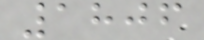1806
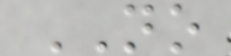NO
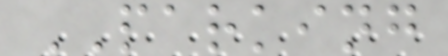PARKING
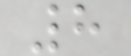8
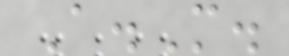A.M.
